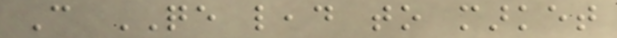Can QE lead to market
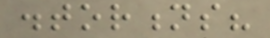distortions?
